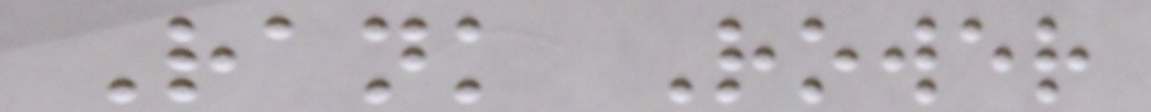Rank Rower
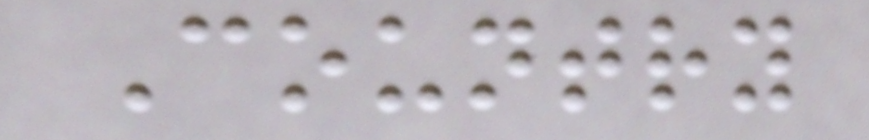Country
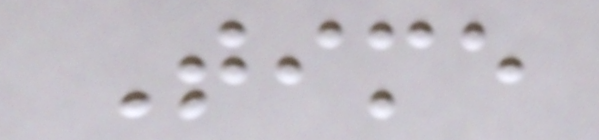Time
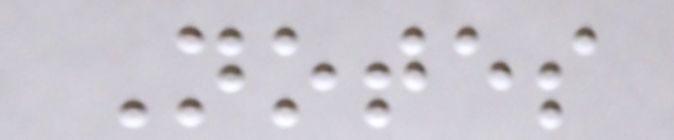Notes
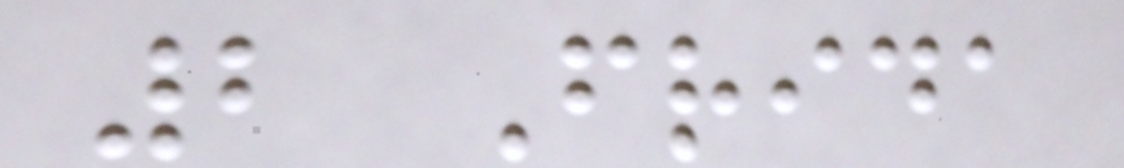2 Frida
